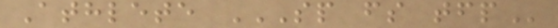Athlete SP FS TFP
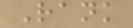Rank
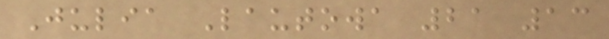Julia Lautowa 21 13
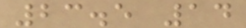23.5 14
